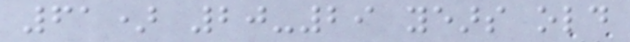61) 20-29 years old
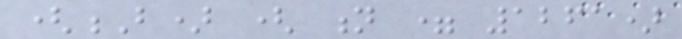(B) ( n = 1261)
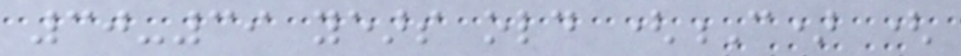30-39 years old (C) (
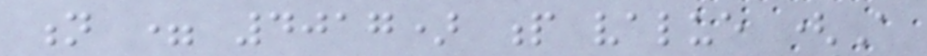n = 4017) p value (A
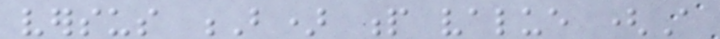versus B) p value (A
